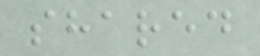shared
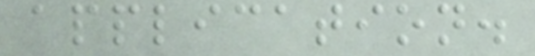application.
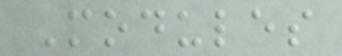Modules
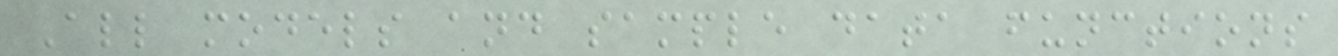All models and sample data functions
